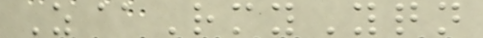Z@RmyYqn
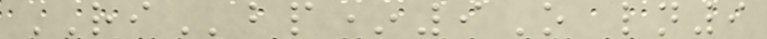RIbp*9O ln9
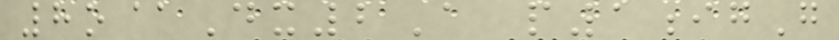8o@Dx2A p1igG
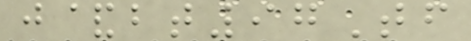j&bt97Tf
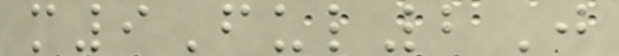m9Ful2J
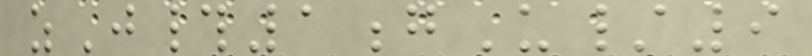zJ#1gU/9
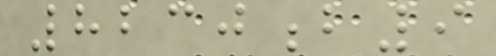8230b9
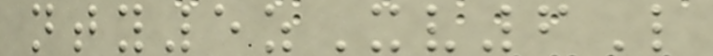nty5zXv6L
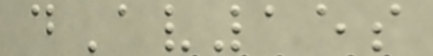dAv15s
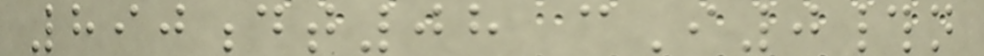890dt08 cI0#n
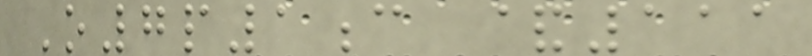O7p1c &111
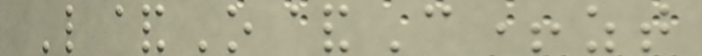L&O&C+zt
